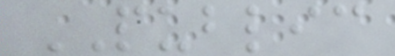PUBLIC
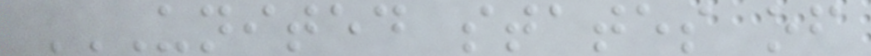UNITED STATES OF
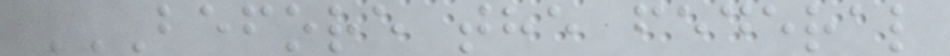BEFORE THE FEDERAL
